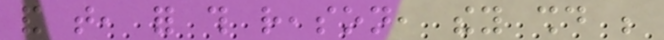and that, for this reason, they should be
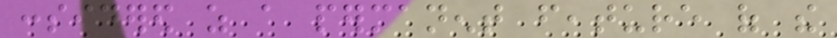considered as a permanent feature of the
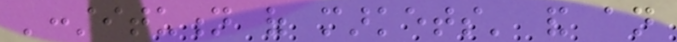'constitution of markets' and an
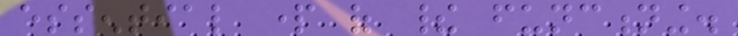essential part of their functioning.
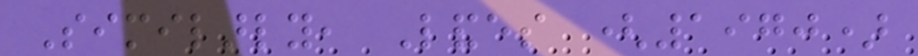Similarly, Landes (1970)
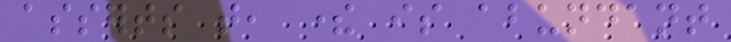asserts that, there is abundant
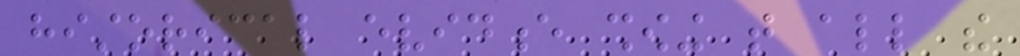historical evidence showing that all the
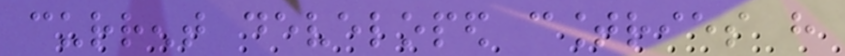current developed countries have
